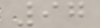97
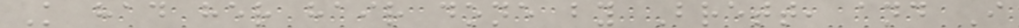K had her hair done by Brett, and I
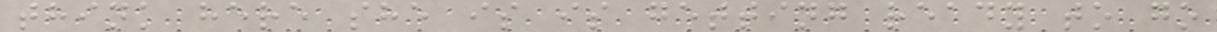think here she is is getting ready to go
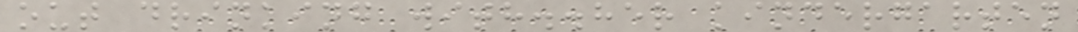out drinking with..her kindergarten
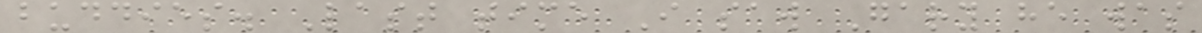buddies. Last time I saw Gary he was
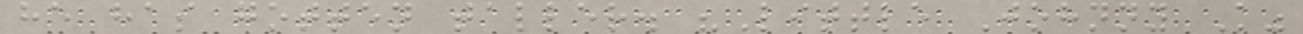he has gotten taller. "Little Johnny K"
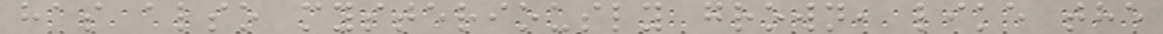has also mysteriously grown, like the
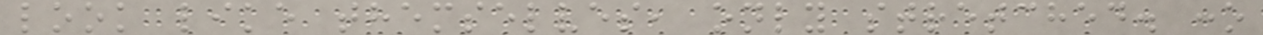look like themselves, only stretched. :o
